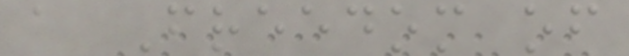a Freedom of
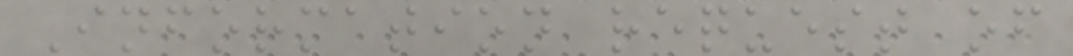Information request of
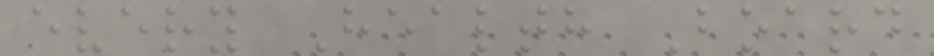every Health Board
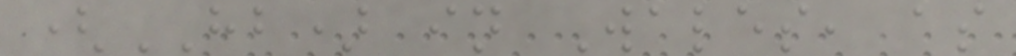(HB) in Wales, as
